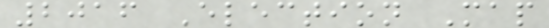2016 Election Map
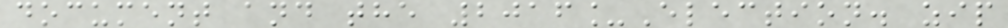document and the 2016_Election. zip
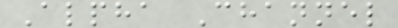Alpha Channel
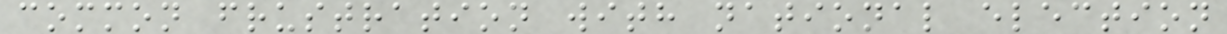common frustration with national election
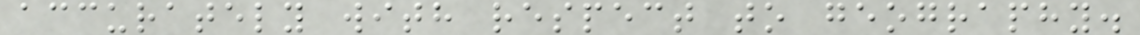accurately with respect to geography.
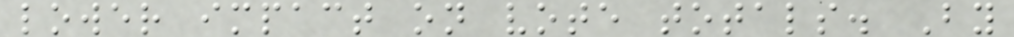lower impact on vote totals. By
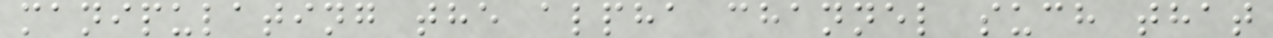manipulating the alpha channel such that
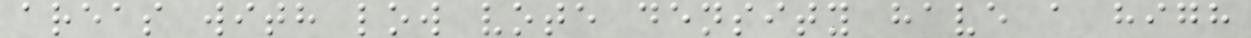areas with low vote density have a high
